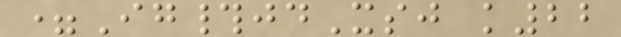=Ig#jdXsj k22
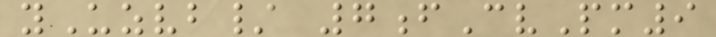yUzvb/ 7fCvPm9
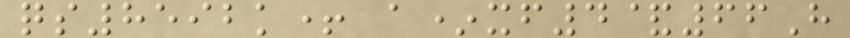qs8592k+ a*xf4&66H
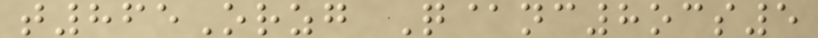t865Orzg Q@nc8ocs5
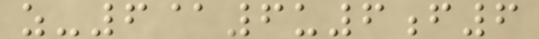z-6@6u6f6
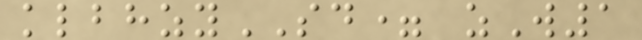klbhzySD= zW1
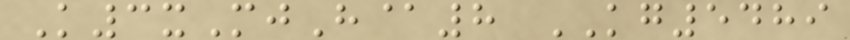K3xMjH@8 KG5489
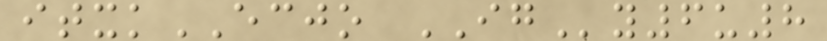itxkECJO IGy6u8
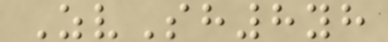ZvSh8yh
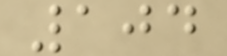104
